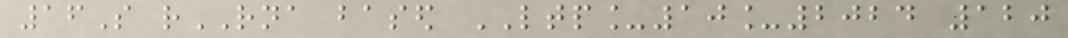16S rRNA based LTP_10_2024 120
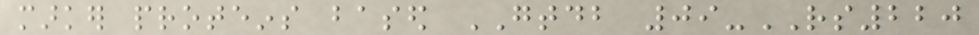marker proteins based GTDB 09-RS220
